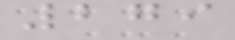279
